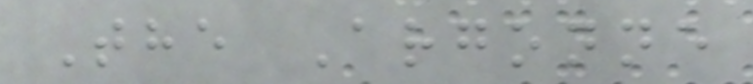The Argonne
